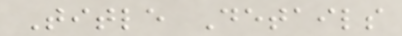Title Details
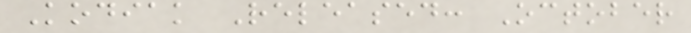Kodiak Released: October
